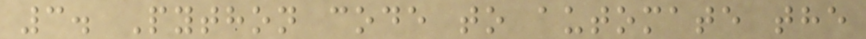3. Python code to automate the
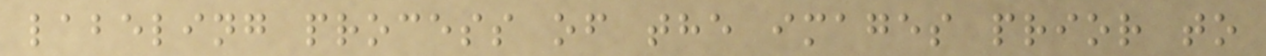labeling process of the images prior to
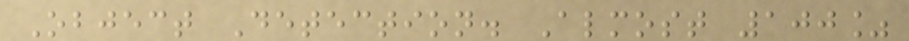Object Detection. Almost 100%
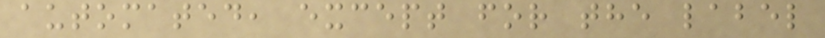automated, except for the label
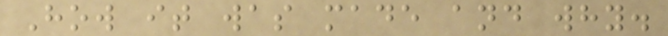How it was made and why.
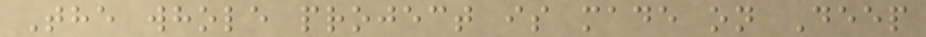The whole project is made on Deep
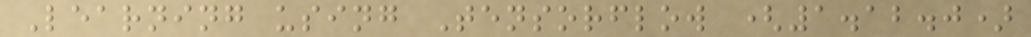Learning using Tensorflow (1.12.0)
